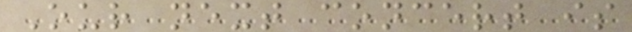Our next concert is
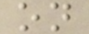on
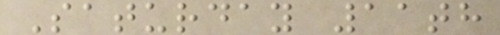Saturday 11th
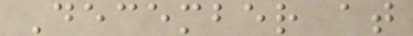December at
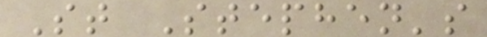St Stephen's
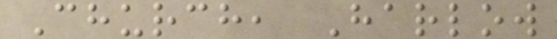Church, Harlow
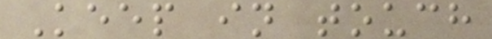Keep in touch
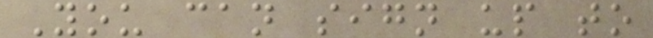You can sign up to
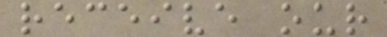receive our
